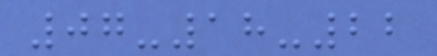07-18-22
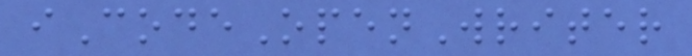iCodeOpenWriter
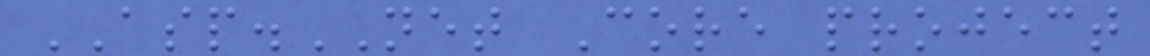ASP.NET Core project
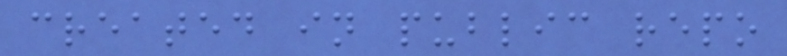created in public repo
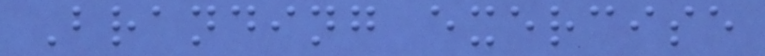Branding exercise
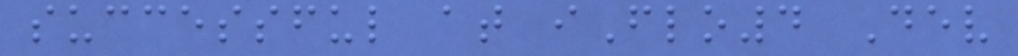successful at iFlo4 Dev
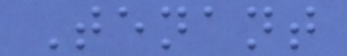Tenant
